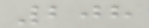208
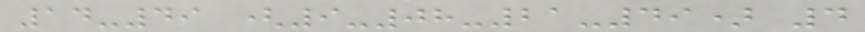14-49 (9-08-21-49) 4
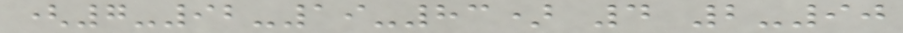(7-92-19-83) 4 2-90
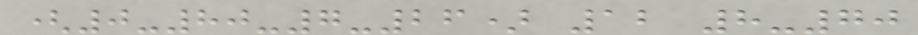(0-80-7-26) 12 8-70
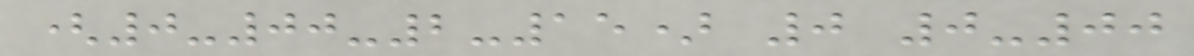(0-00-2-15) 0 0-00
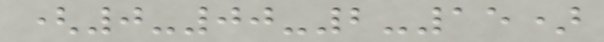(0-00-2-15)
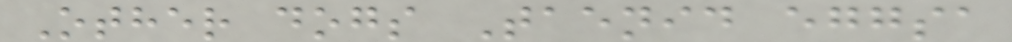Other dogs Taenid eggsa
